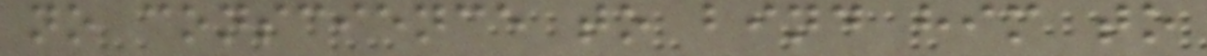no conscience to bind him to
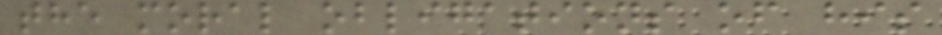the moral obligations of his
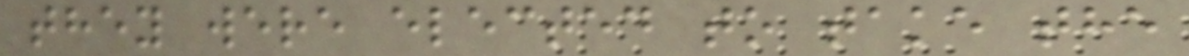they were elected to take the
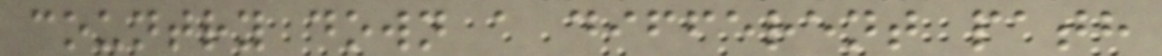country down a different path
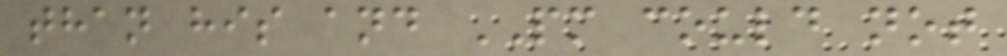than his and PM could not
